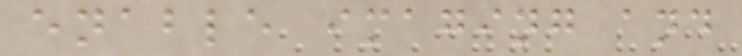enable imaging and
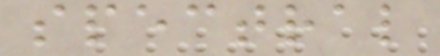spectral
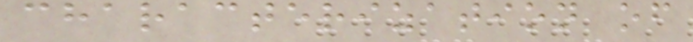characterization of
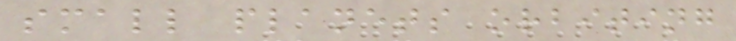small planets orbiting
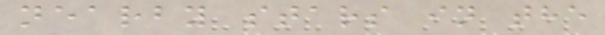nearby stars in the
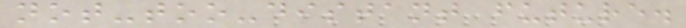not-too-distant future.
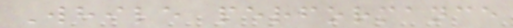While performance
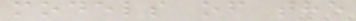models of the
